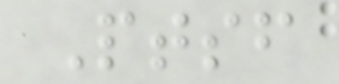Ptsf
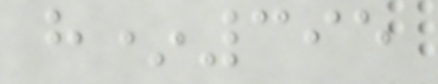h*395
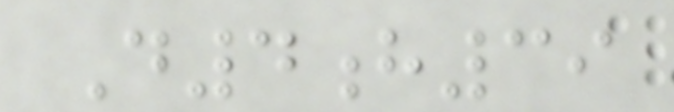D4h39
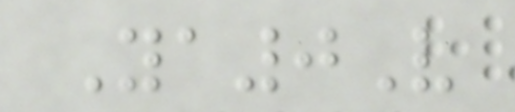Ya0V
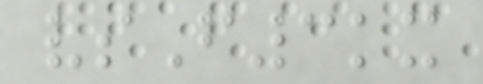vsF3kx
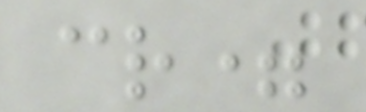cr=
